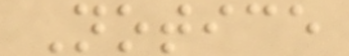Notice
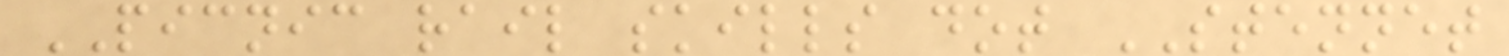PICNIC rail skills dot STENNET
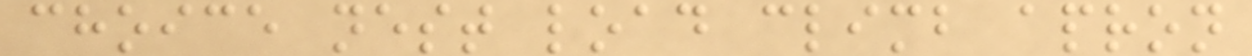choice nest load climb apron
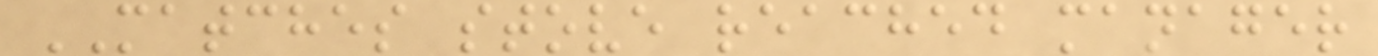MATCHES stove reached manager
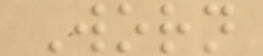Worn
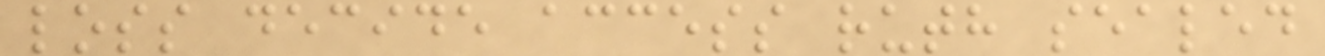loss decide access ruth sealed
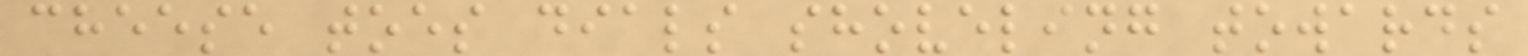cheese toes dials shoveling towards
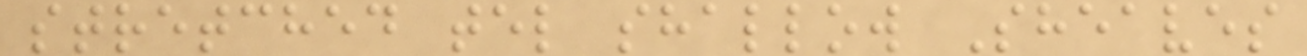stretched tel shallow Sheaves
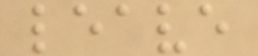leave
